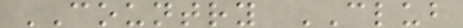COUNTRY CLUB
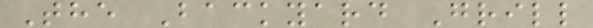The Backyard Grill
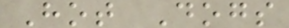Hot Dogs
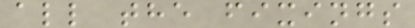all the fixings
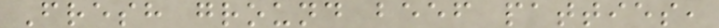Fresh ground beef patties,
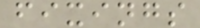fixings
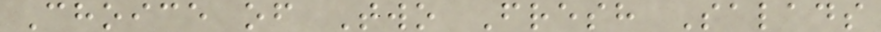Choice of Two Fresh Salads
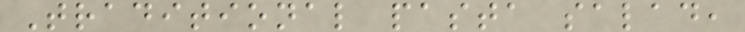Traditional pasta salad,
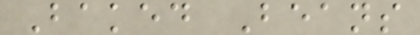Baked Beans
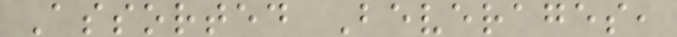Assorted Beverages,
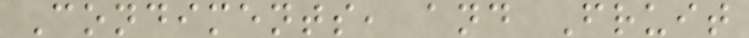Condiments, and Fruit
